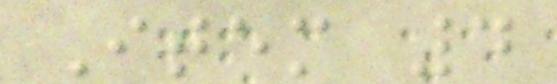Item 4
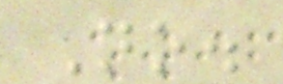No.
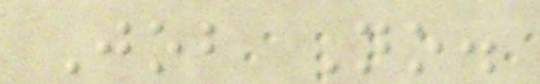Job No.
